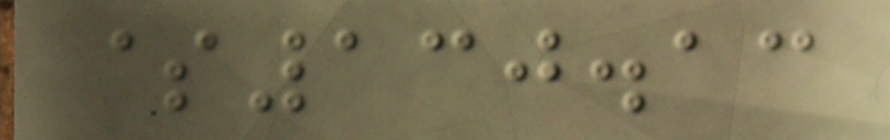$130.13
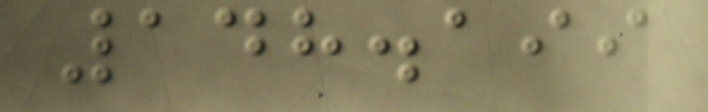148.199
